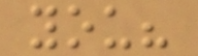you?
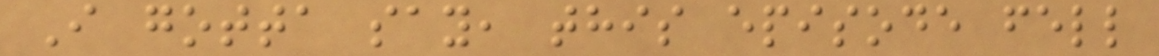I gotta say, this episode fell
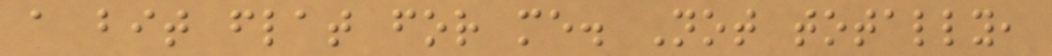a bit flat for me. Not totally,
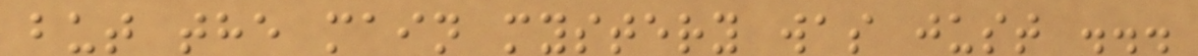but the main mystery was just ...
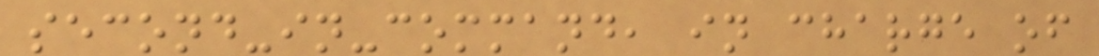second-in-command, in charge of
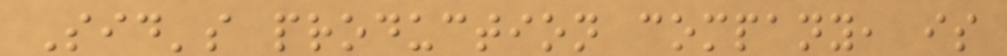Sid's production company, is
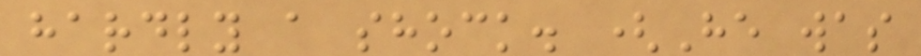hardly a shock. (He was
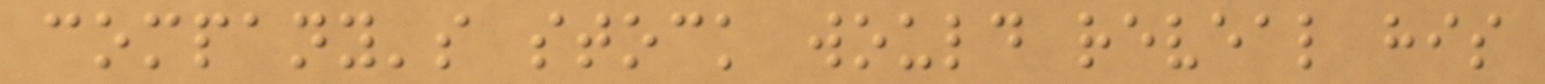company's stock would reveal his
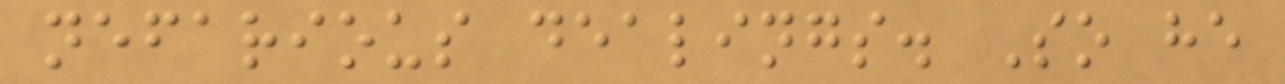nefarious dealings. So he
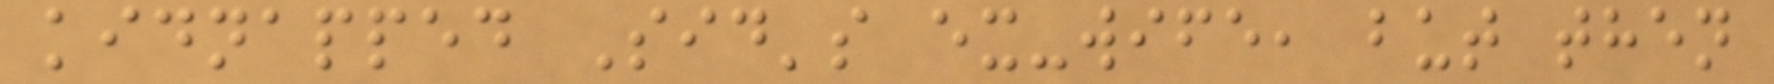kidnapped Sid's ex-wife, but then
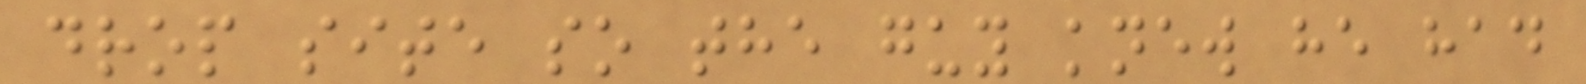drop site so the guy knew he had
